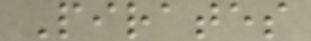Pirates
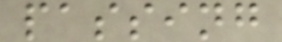passing
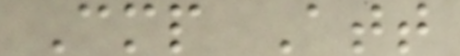Cmp Att
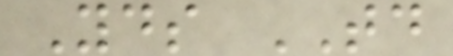Yds TD
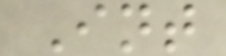Int
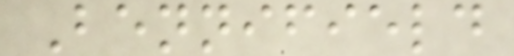Bennifield
